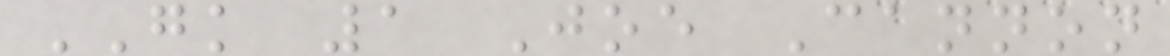GK 1 Joe Cannon
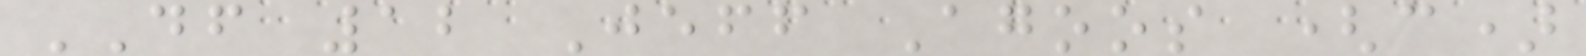DF 12 Jeff Agoos (c)
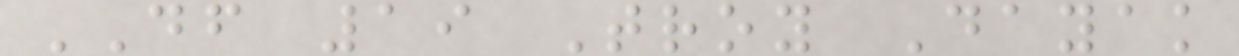DF 19 Troy Dayak
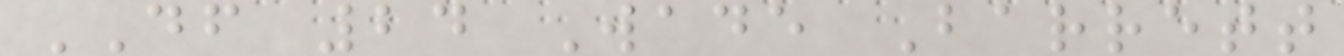DF 24 Wade Barrett
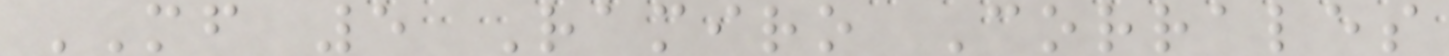MF 5 Ramiro Corrales
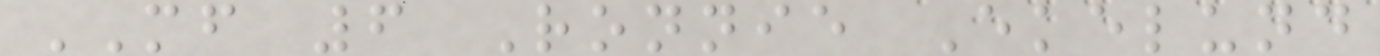MF 6 Ronnie Ekelund
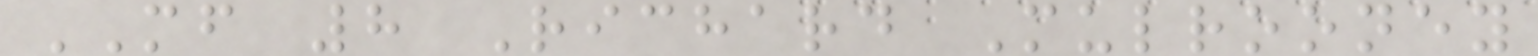MF 8 Richard Mulrooney
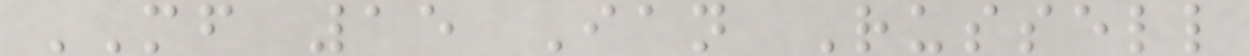MF 15 Ian Russell
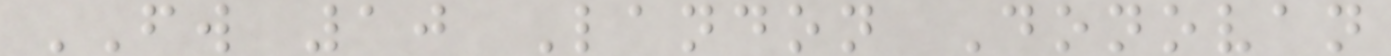FW 10 Landon Donovan
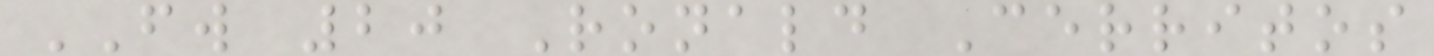FW 20 Ronald Cerritos
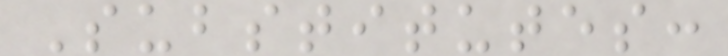Substitutes:
